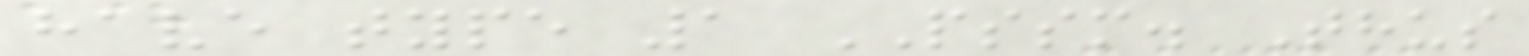have type 1 PSSM. Thus
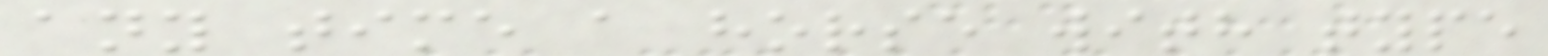any time a horse with type
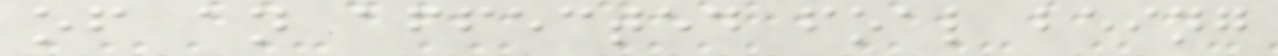of an affected foal being
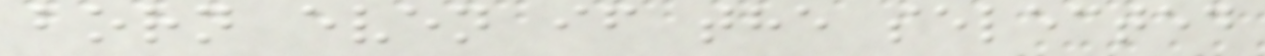born even if the selected
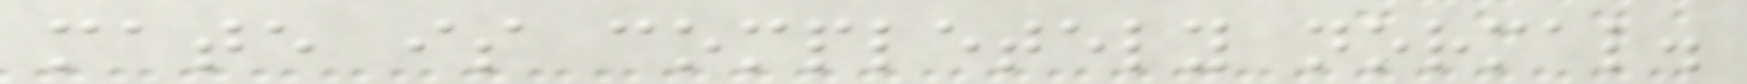mate is completely normal.
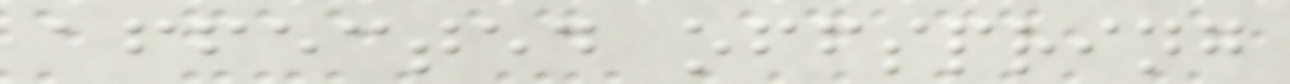affected offspring
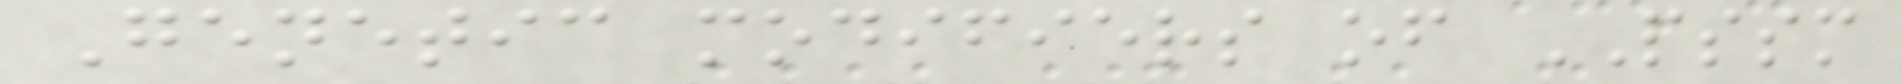Genetic modifiers of PSSM
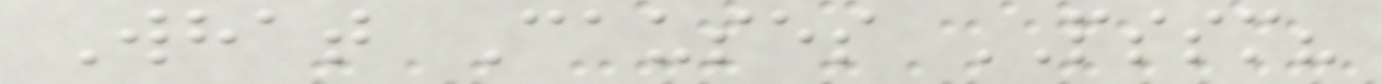What Causes PSSM?
